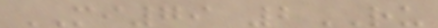MI79 2RU
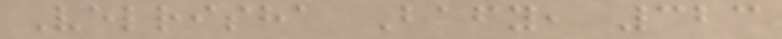Velrisha Bafy, 323
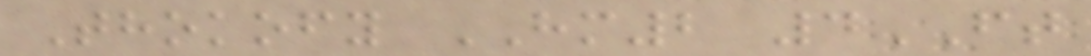Thokofy HM2 4FT
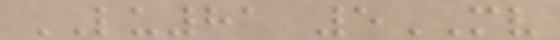LU81 5MV
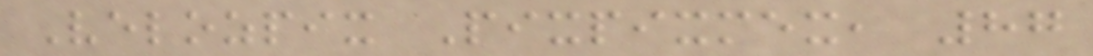Velozpix Pixpixmex, 87
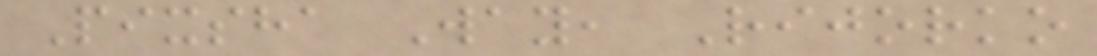Pixsha Way, Rijorko
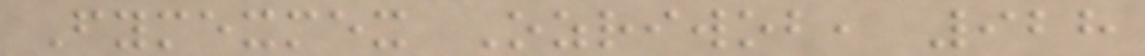Fymexmex Ozriwob, 928
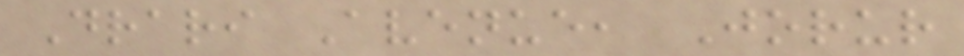Drari Avenue, Jorur
